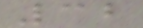32
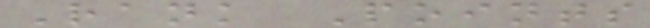Rank Points
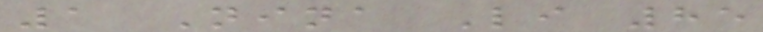1 Nina Li 85
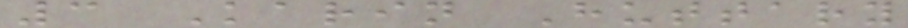3 Karin Huttary
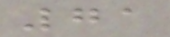71
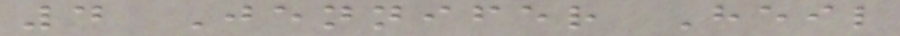4 Jennifer Heil
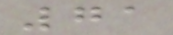71
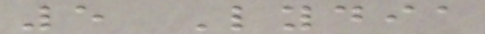5 Lydia
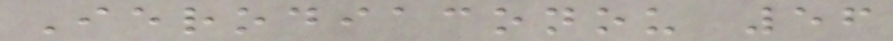Ierodiaconou 56
